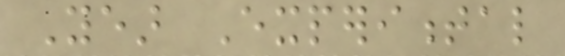Year Experimental
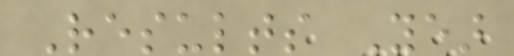Results Year
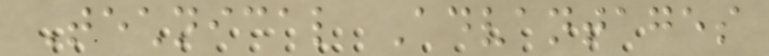Technical Advantages
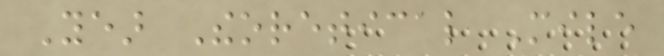Year Theoretical Mile
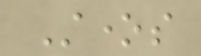Stones
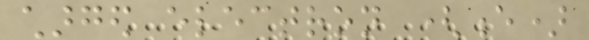charged electron (e)
